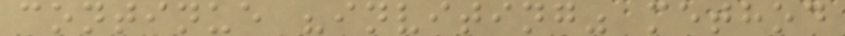continue "inviting" method
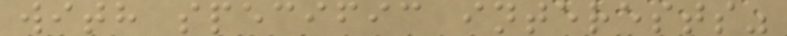with specific interests"
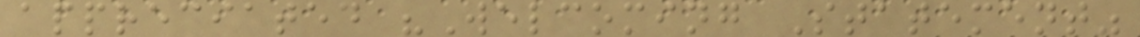appreciated "Welcoming Statement"
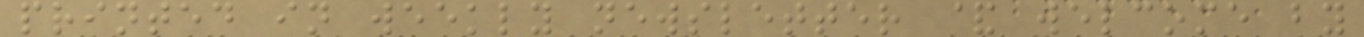printed in weekly newsletter & welcome by
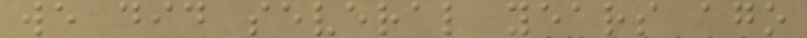we did several years ago
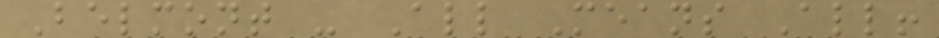Belmont - All Means All!
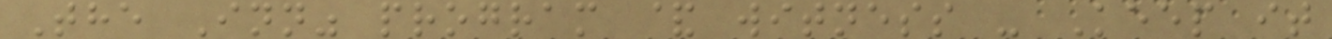The Inn" program & witness - Keep it
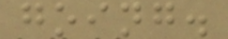going.
